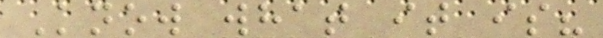Know what it is?
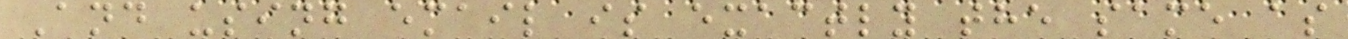And using email is exactly the same as
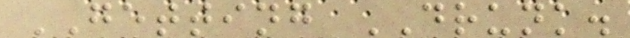GETTING DRUNK.
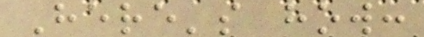Here's how:
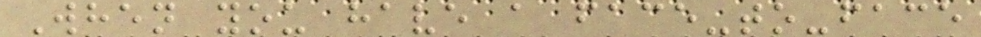When you have a face-to-face
